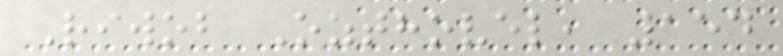Riwob Ozthovel, 154
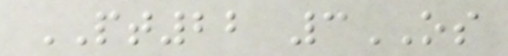PT22 3OS
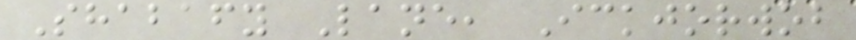Shabafy Lane, Ickjorwob
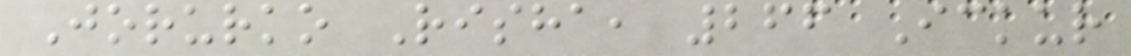Jorurko Risha, 266 Ickur
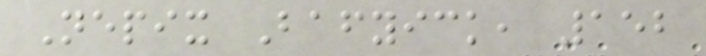Nepix Bafyick, 152
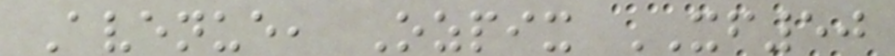Avenue, Ozpix XF50
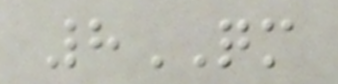8QM
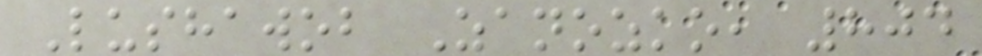Lushawob Zanozko, 804
